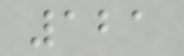121
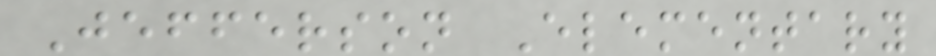Jefferson Elementary
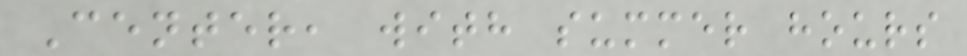Center, with summer hours
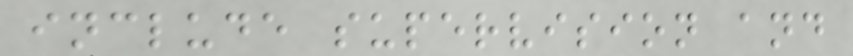include supervision and
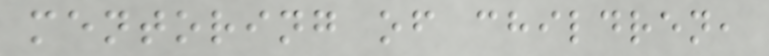mentoring of children,
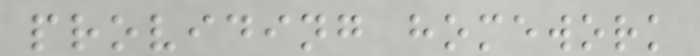providing homework
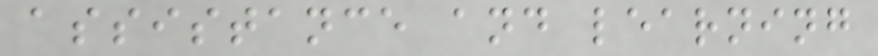assistance and learning
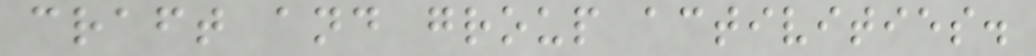craft and group activities.
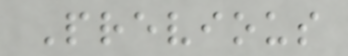Previous
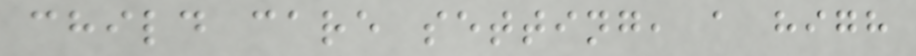child care setting, a high
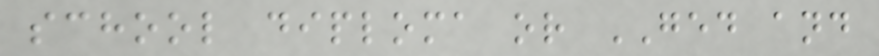school diploma or GED and
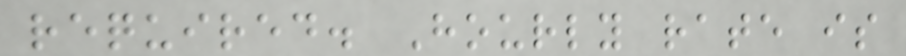required. Hourly rate is
